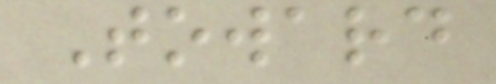Toward
